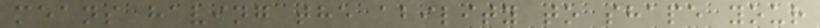means having the ability to shape your
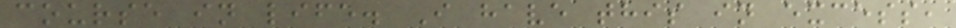course in life. I have this in excess,
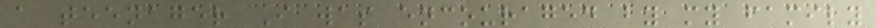a teenager I was encouraged by my family
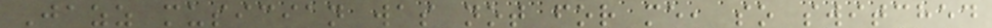Jazz musician was not for me, so switched
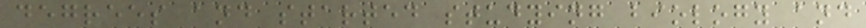degrees and started studying biology and
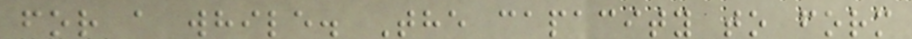for a while. The capacity to form
